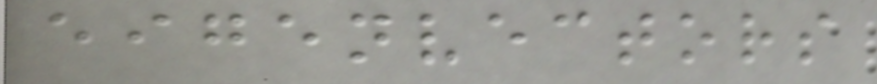eigenvectors
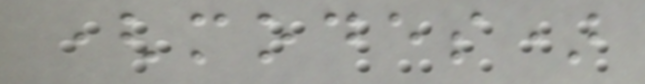(modes)
